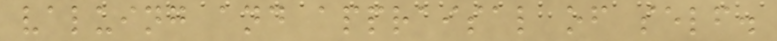valuing and appraisal of self.
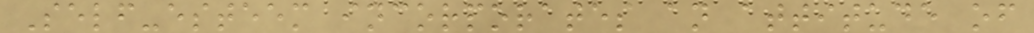Self-esteem incorporates an attitude of
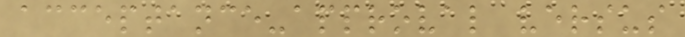acceptance-approval versus
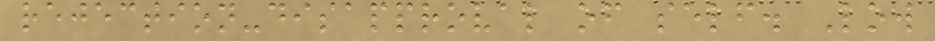rejection-disapproval of self. Low
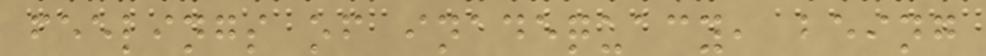feelings of inadequacy, being
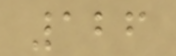126
